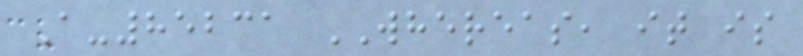A-85231 WHEREAS, it is
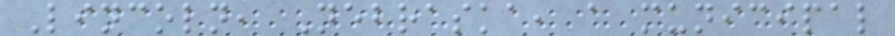Lincoln, Nebraska, a municipal
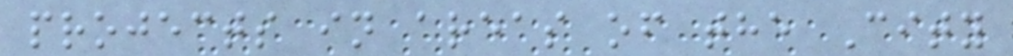projects in areas of the City
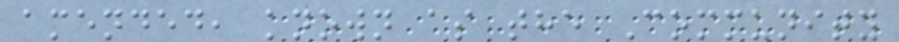amended, known as the Community
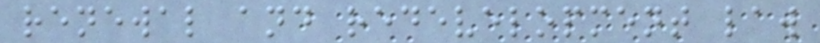renewal and redevelopment law
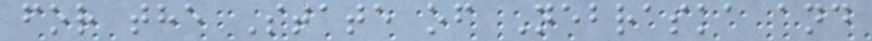for the State of Nebraska and
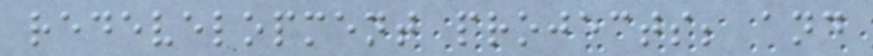redevelopment projects; and
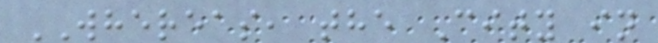WHEREAS, the City in
